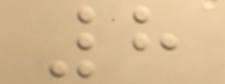8
